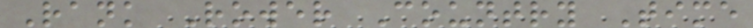Rank Rower Country Time
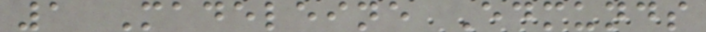1 Madeleine Edmunds
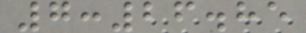7:26.85
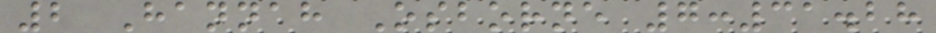2 Hannah Osborne 7:31.28
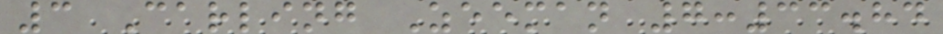3 Carling Zeeman 7:33.84
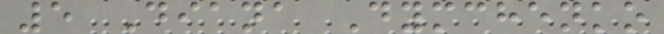5 Diana Dymchenko
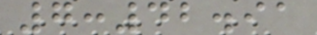7:42.91
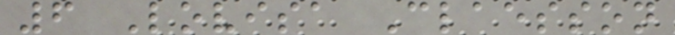6 Lovisa Claesson
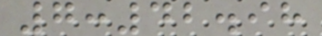7:42.98
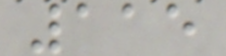115
